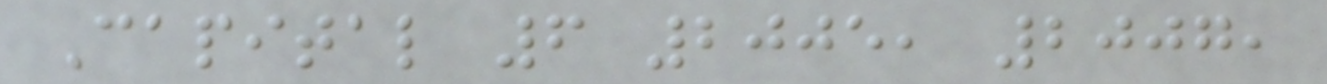Capital 6 2005, 2007,
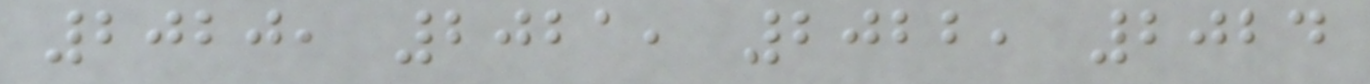2020, 2021, 2022, 2024
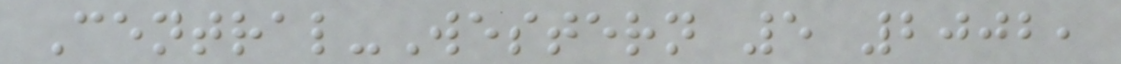Central-Western 5 2002,
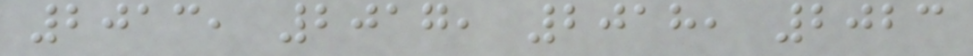2013, 2017, 2018, 2023
